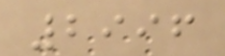2996
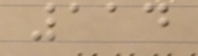114
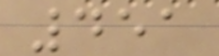451
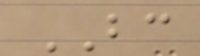BC
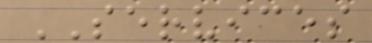SERVICES
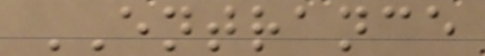ENTRANCE
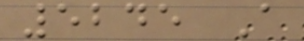5245 A
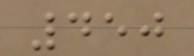450
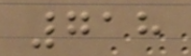718
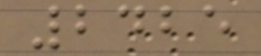2425
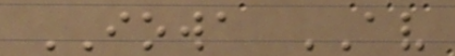IOWA AV
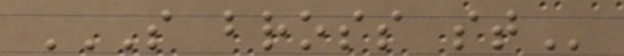S BROSS ST
